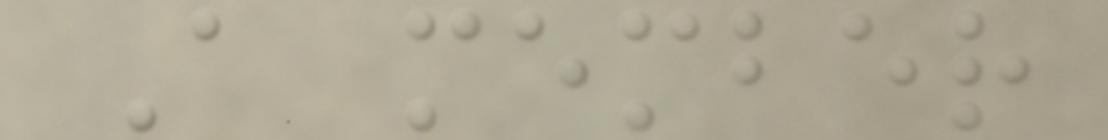A member
